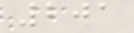201
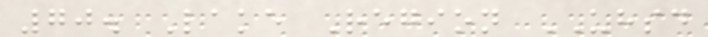70. Lake Region UHSD
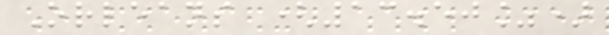Orleans (13.50%)
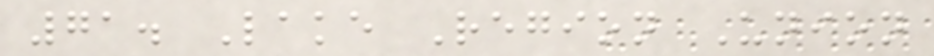71. Lake Region Union
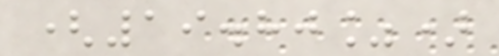(19.80%)
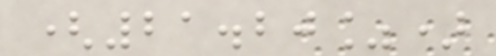(21.20%)
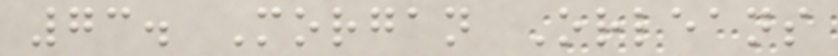73. Morgan Orleans
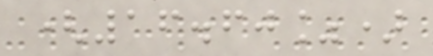(16.60%)
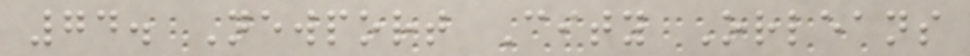74. Newport City Orleans
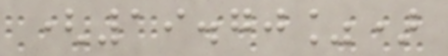(19.70%)
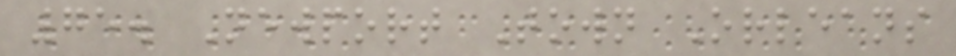75. Newport Town Orleans
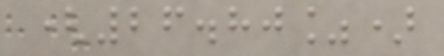(26.80%)
